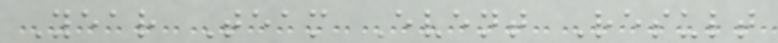Year Team Event Result
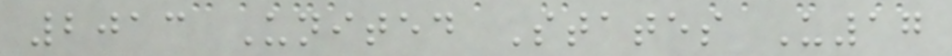2013 United States U17
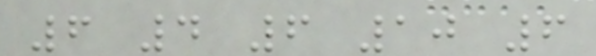6 4 6 10 6
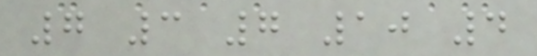7 3 7 10 4
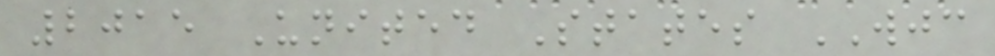2015 United States WJC
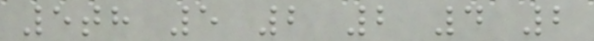5th 5 2 2 4 2
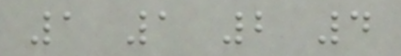1 1 2 4
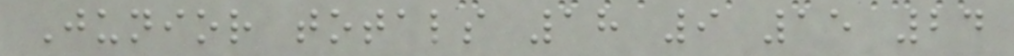Junior totals 18 9 15 24
